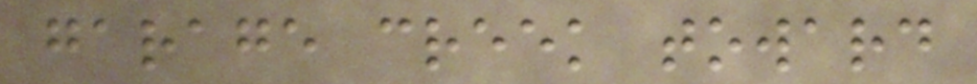garage creek toward
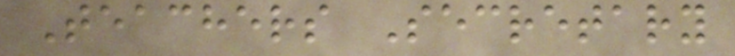Teachers Secretary
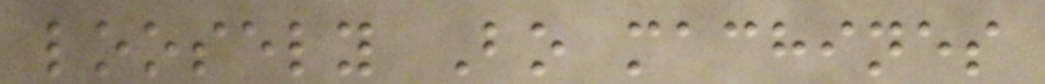loosely Bo machines
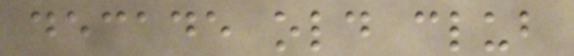decade old club
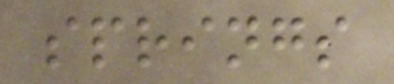springs
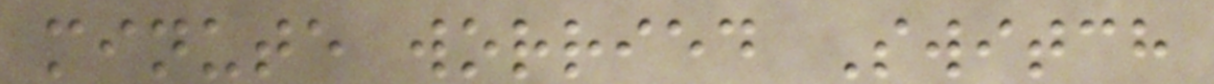minute worried Switch
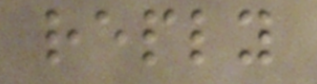reply
